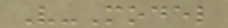V-Model
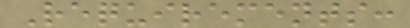Requirements:
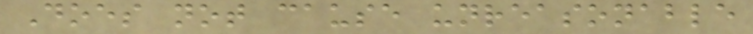Does not cause unreasonable
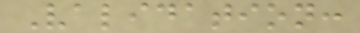Validation:
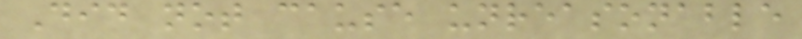Did not cause unreasonable
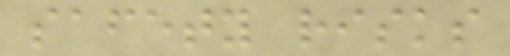safety risks
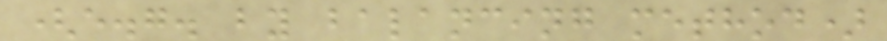(e.g. by balancing method)
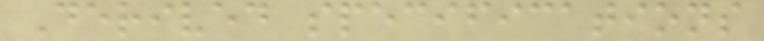Derived specifications
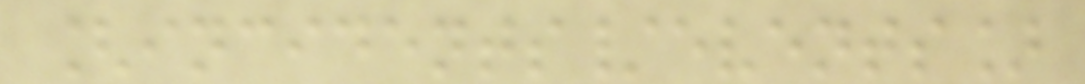[incidents/events]
